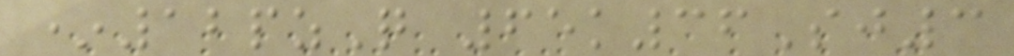*12pzQ 65k36Sj3
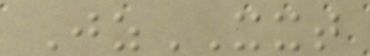JzXXT
